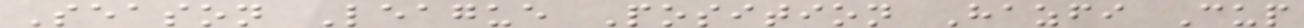Season League Position Hazfi Cup
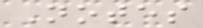Notes
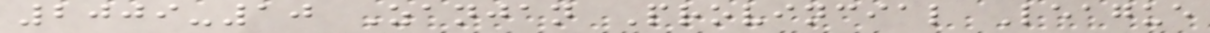2009-10 Zanjan Provincial League
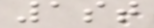1st
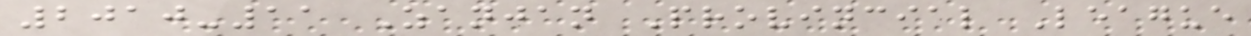2010-11 Zanjan Provincial League
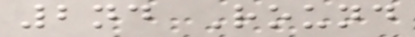2nd Round
